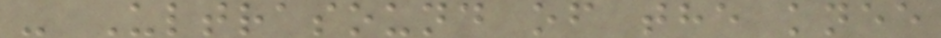- Ultrasound of the knee
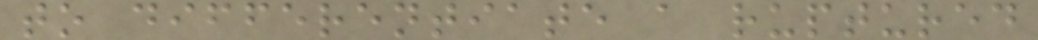to differentiate a ruptured
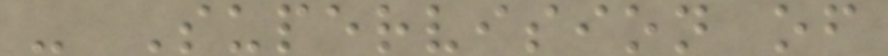- Supervision of
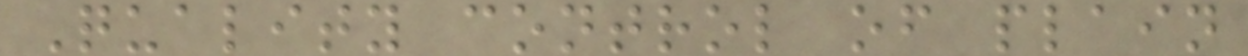Quality control of plain
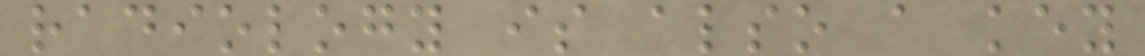radiology is also a key
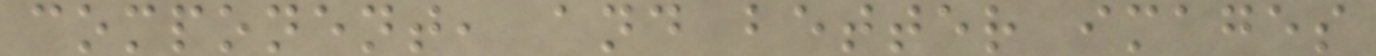component, and better images
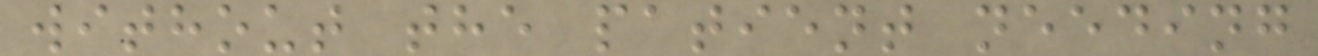without the patient needing
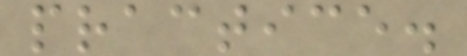practice.
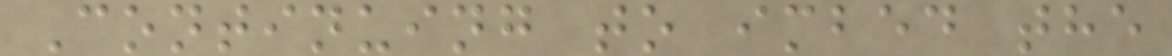Continuing to imbed the
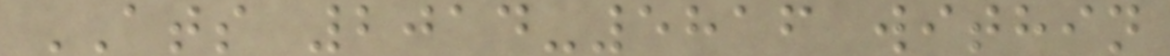ATS 2014-5816 within
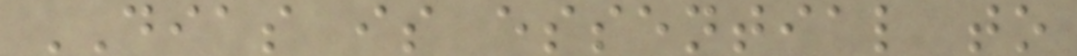DIAS is essential to
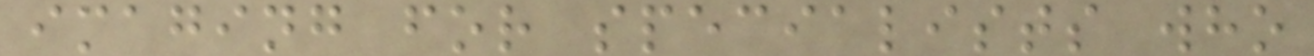imaging for specialists who
